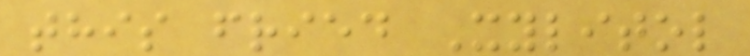this fried Xylitol
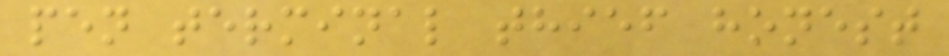pen terminal thief honest
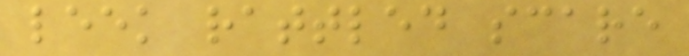leek rattled scare
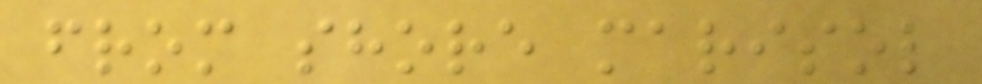from shore marisol
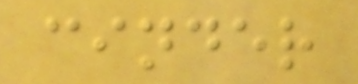cinder
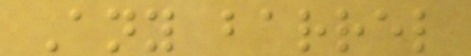Any barrel
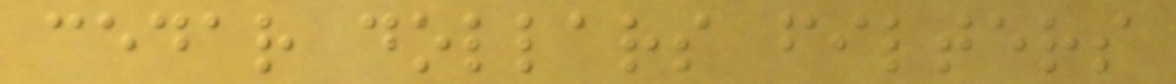cedar dollars filters
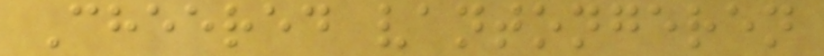Cheered vantongeren
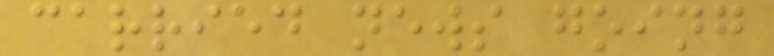carried news going
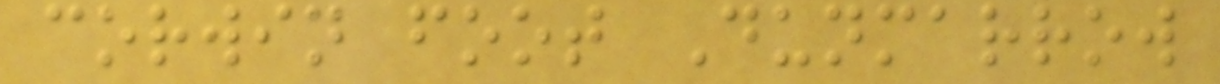corwin foot Dunmarrow
